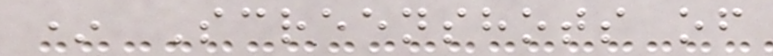* Screenshots of
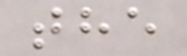the
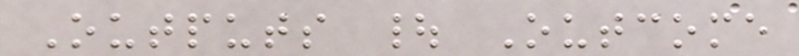Outputs | Outcome
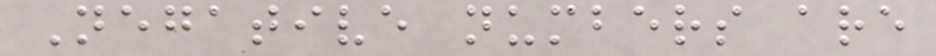Negative numbers are
